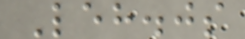Leh.js
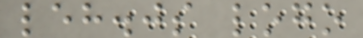leh.js logo
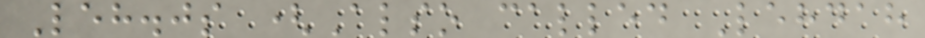Leh.js (Also called Lehdah
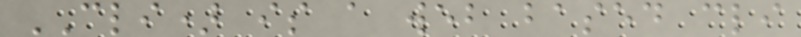CLI) is a web based cli
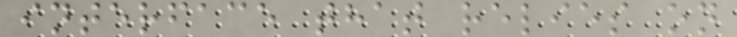interface that relies on
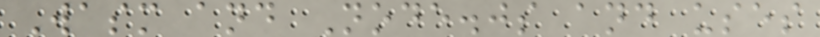Wasm and Node.js and uses
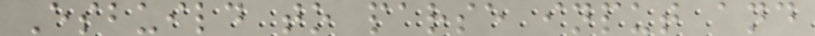Esbuild to parse input and
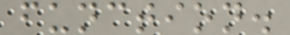function.
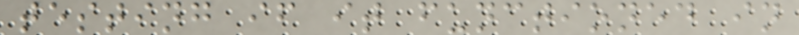testing if it functioned in
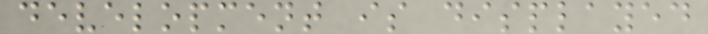development is displayed
